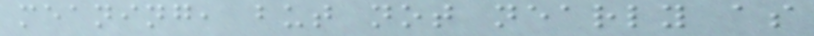meaning, but not nearly as
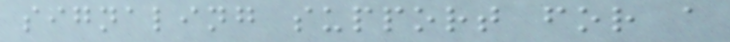signaling support for a
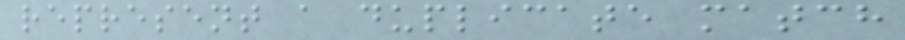represent a duplicate match
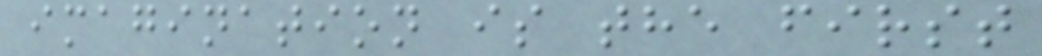imagination is the first
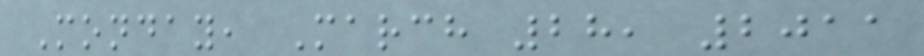Monday, March 28, 2011
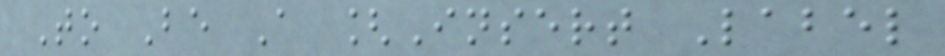To Be A [Insert Label
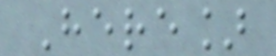Here]
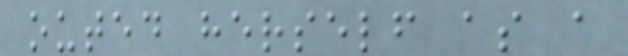outed herself as a
